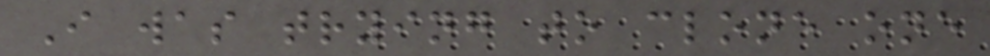I was trying to clone one
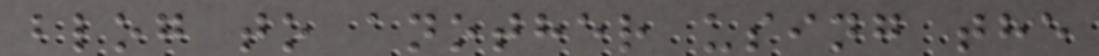blog to another using the
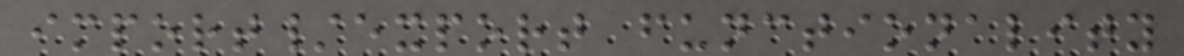import/export functionality
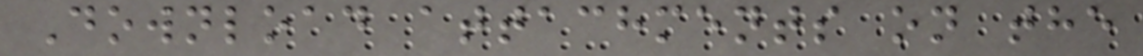Download attachments on the
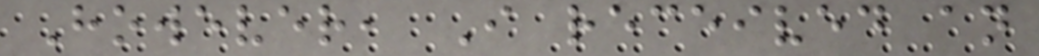However, I received an
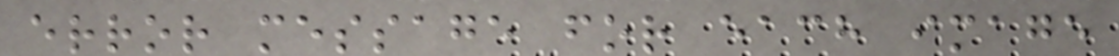error message for each image
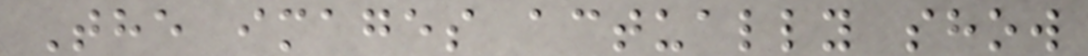The images actually show
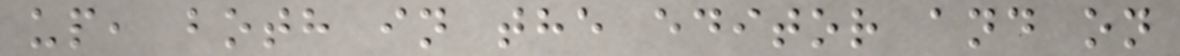up, both in the editor and on
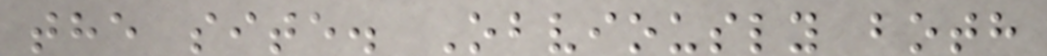the site. Obviously both
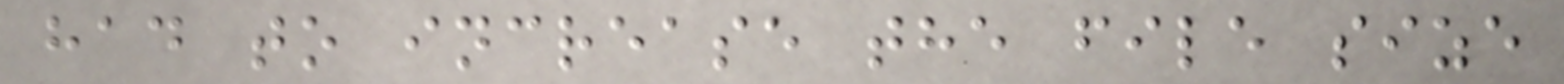had to increase the file size
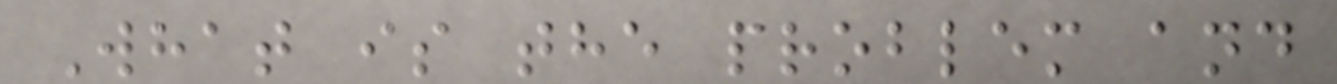What is the problem and
